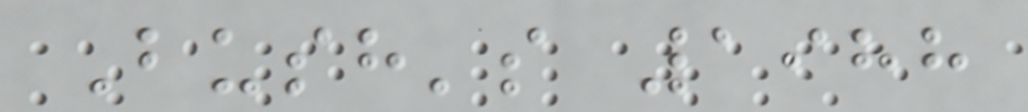Bush's 1988
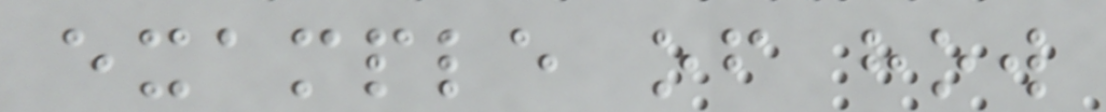example of how
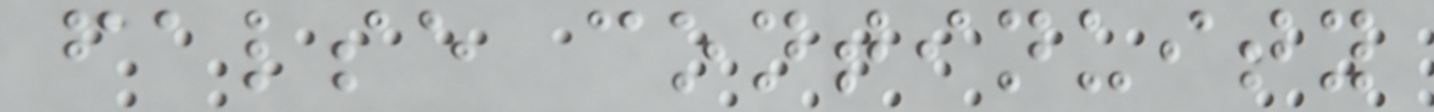false continuity
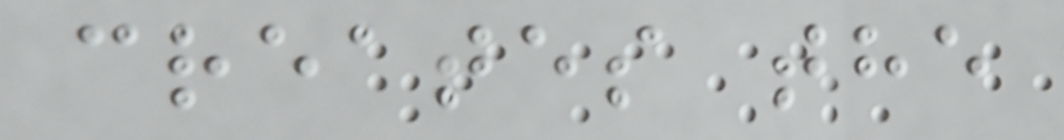creates the
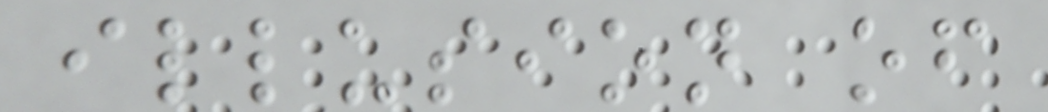illusion of
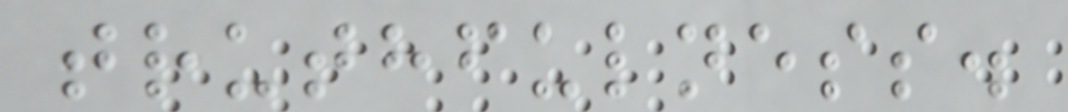truthfulness.
